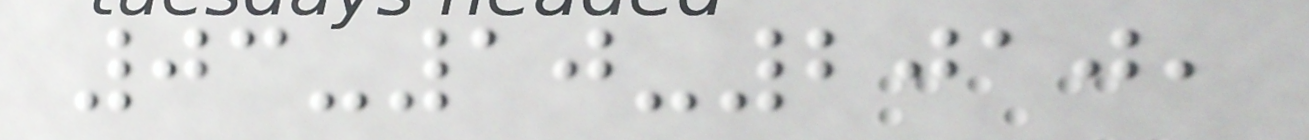03-10-2010,
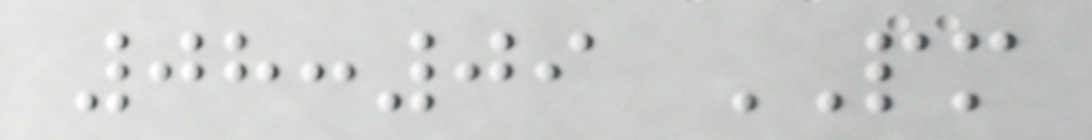08:09 PM
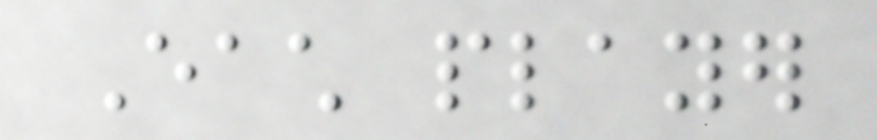Each player
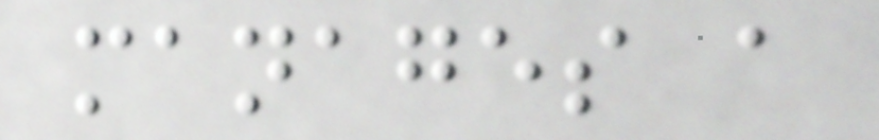manages a
